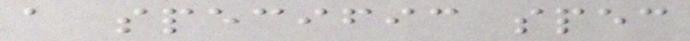a specific spec
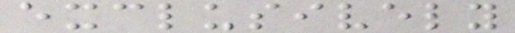exclusively
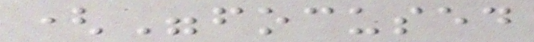("focused
